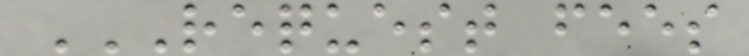REQUEST FEES
